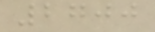2700
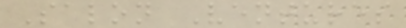Salon Ventures
